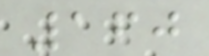160
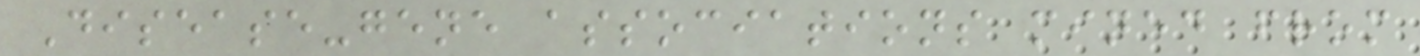Disease-gene associations mined from
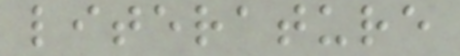literature
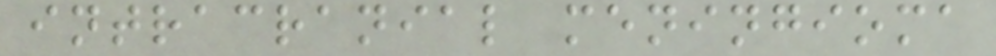intracranial meningioma
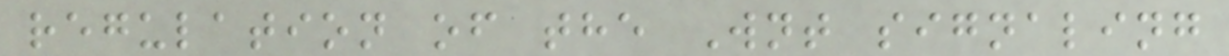regulation of the Wnt signaling
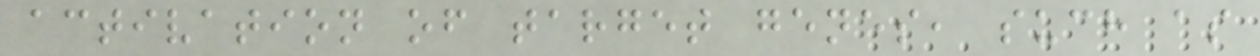activation of target genes, such as
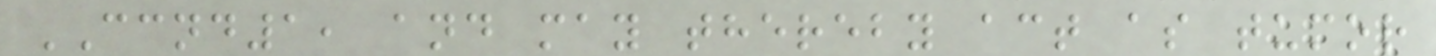CCND1, and may thereby act as tumor
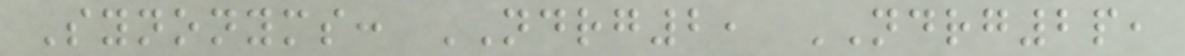Synonyms: NDRG2, NDRG2p,
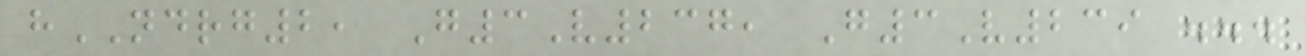hNDRG2, G3V237, G3V239 ...
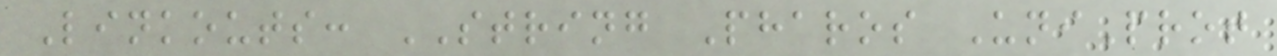Linkouts: STRING Pharos UniProt
